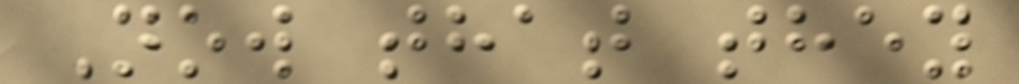Now that they
